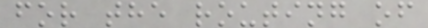for the routing of
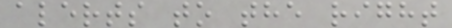alerts to the right
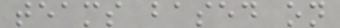teams based on
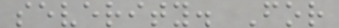severity. For
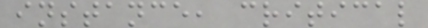instance, critical
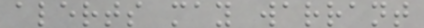alerts may warrant
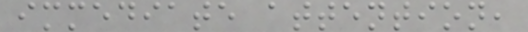immediate attention,
